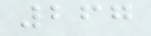267
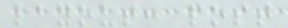layout: post
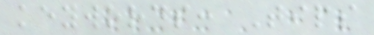keywords: Tips
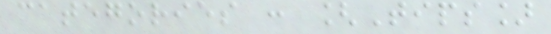categories : [Tips]
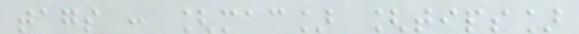tags : [mac] [tips]
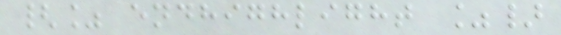{% endhighlight %}
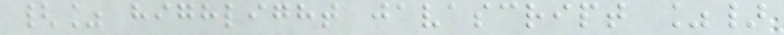{% highlight javascript %}
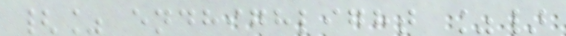{% endhighlight %}
